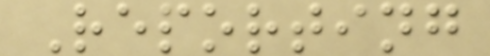Reporting
